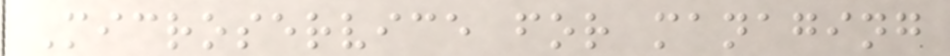Microservice for managing
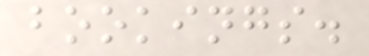bookings.
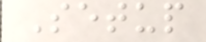Setup
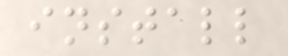install
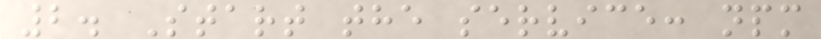2. Start the service: npm
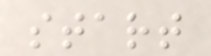start
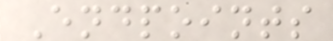Endpoints
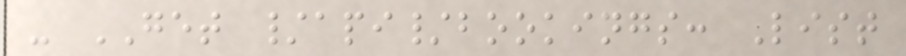- GET /api/bookings: List
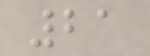21
